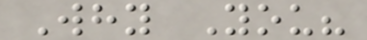Why You?
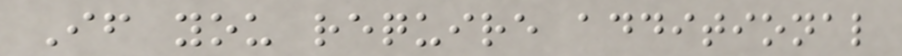If you require additional
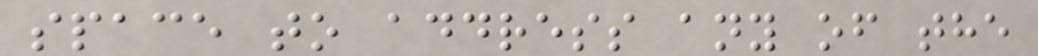space to address any of the
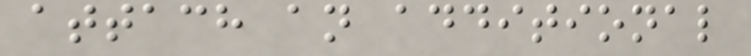attach an additional
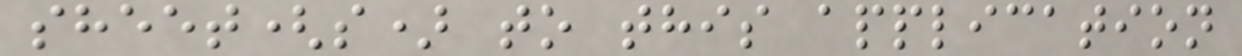sheet(s) to this application
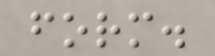form.
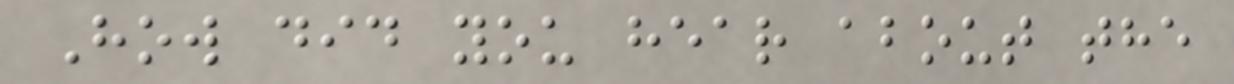How did you hear about the
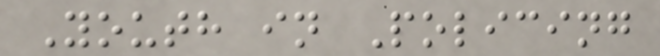Youth in Policing
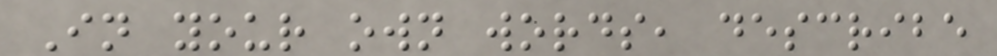In your own words, describe
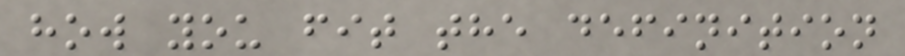how you fit the definition
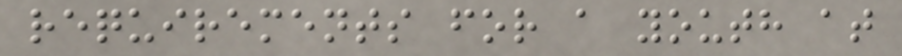requirements for a youth at
